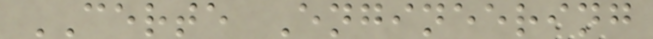CERTE Engineering
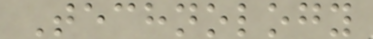Technology
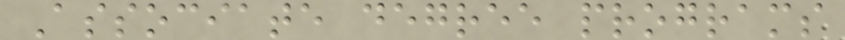Associate degree programs
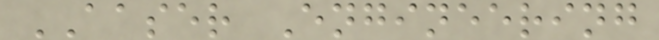AASER Engineering
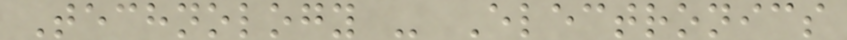Technology - Electronics
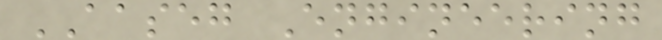AASEG Engineering
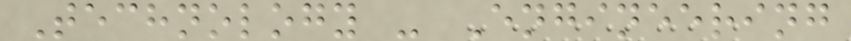Technology - Engineering
